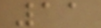11
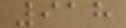918
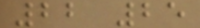22 25
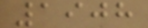1908
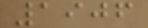1906
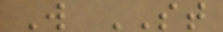W ST
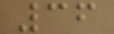36
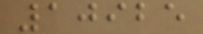10925
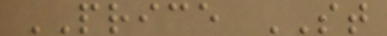PRICE ST
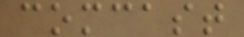comcast
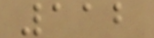112
